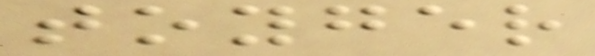toyger
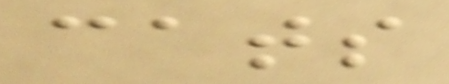cats
